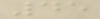45
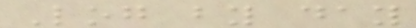Log by day
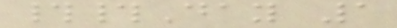##Day 1
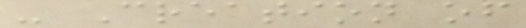- Creation of
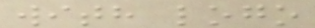with logo
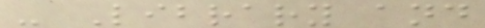- Library and
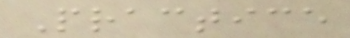Practice
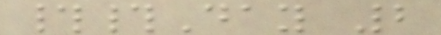##Day 2
